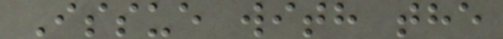Issue with the
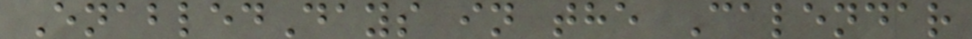EnabledDays in the Calendar
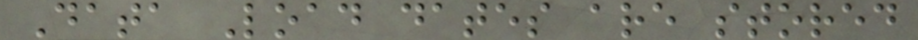Data Load dates are stored
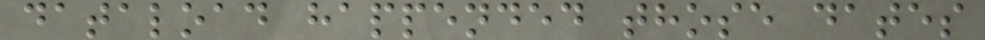dataload happended those dates
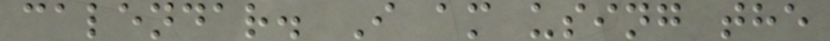calendar. I am using the
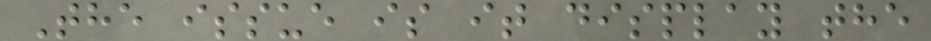The issue is it display the
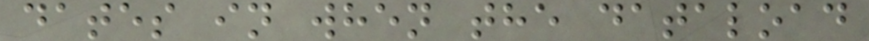dates in when the dataload
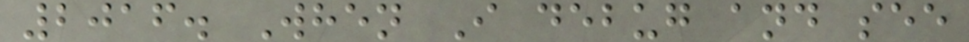2016. When I debug and see
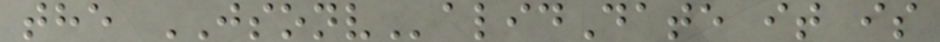the JSONValidDate it is
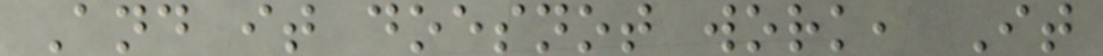And it doesnot work, It
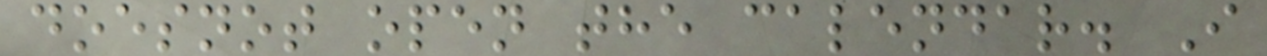doesnot open the calendar. I
